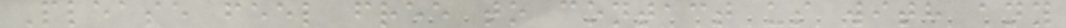Please feel free to contact us with any
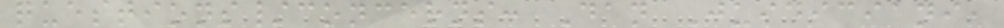questions/concerns: Dan Juidiciani,
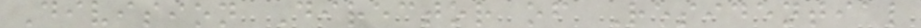Division Director of Residential
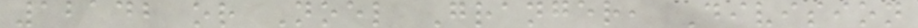12142 or Noel Granger, Division
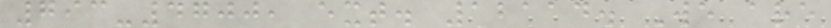793-4700, ext. 12114. We are
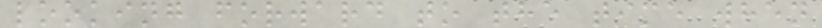looking forward to the time when
